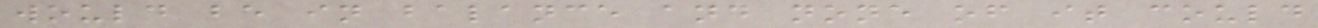would be in balance and none of it could
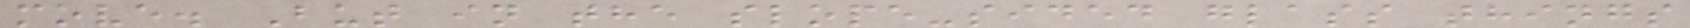move. But in the slope-sided glass things
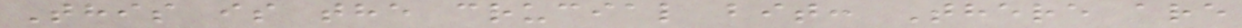This is the crucial bit: There are
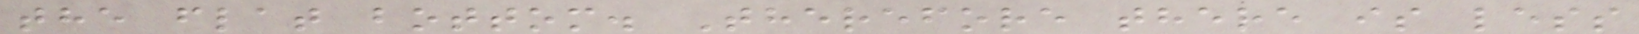the flat bottom. Therefore there is less
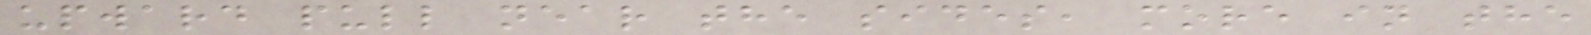upward pull near the sides, more in the
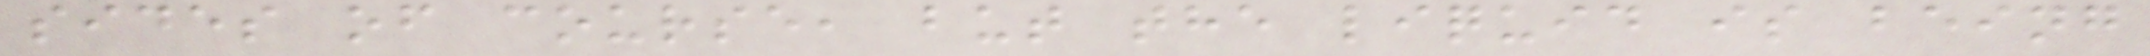sides of course, but the liquid is being
